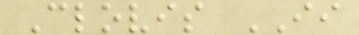Clovis II
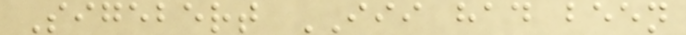Sigebert III had been
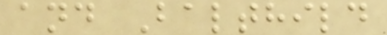and Balthild
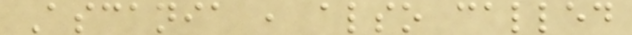Ascania , also called
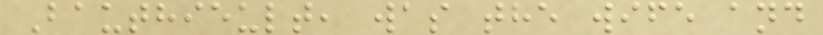Bauthieult, was the wife and
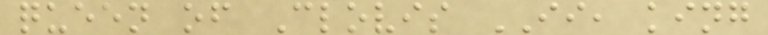queen of Clovis II, king
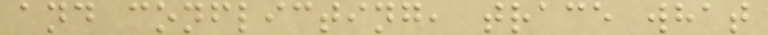and conflicting, trace what
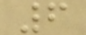6
